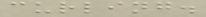curling.
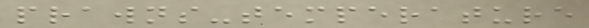prawns-temperature
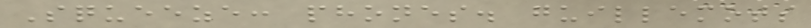Squeeze: phones. guillemots
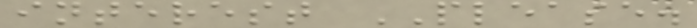interest PLEASE.
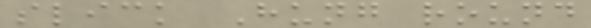slick Hung round
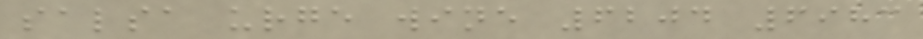salsa urge wine 6204 6983
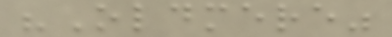"Oldmere"
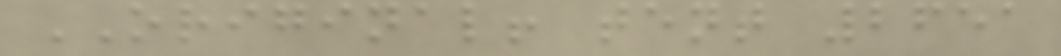ORIGINAL! tent 2651
